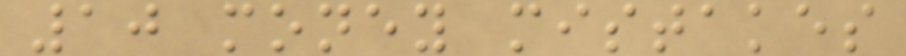10 money mistakes
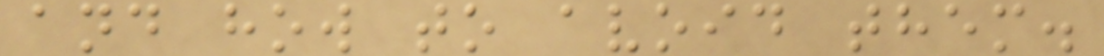and how to avoid them.
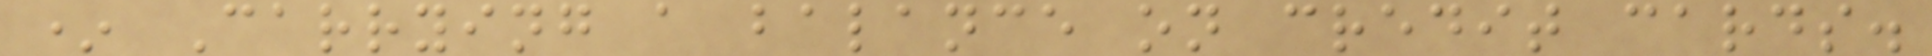* Carrying a balance on credit cards.
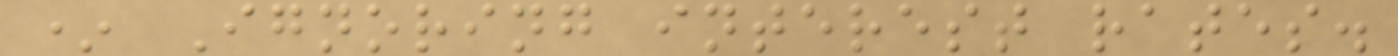* Ignoring interest rates.
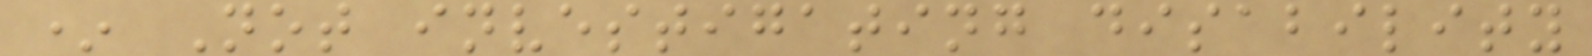* Not investigating disability
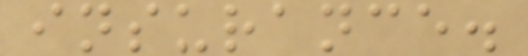insurance.
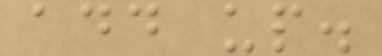add up.
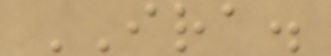IRA.
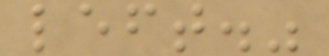left."
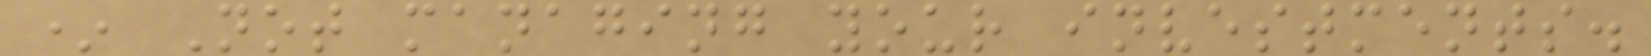* Not managing your investments.
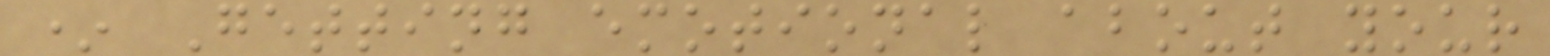* Getting emotional about your
